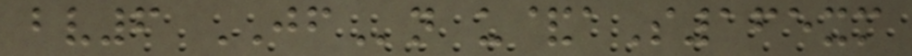bv6 JFn u&aS165xm
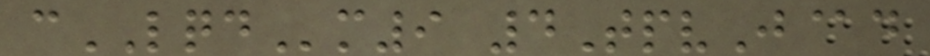cLQDm9 4TpvJ@d
